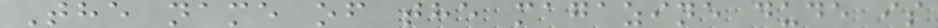The name of the magazine dude is
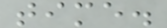time.
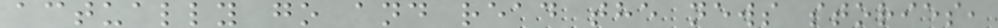actually go and read the news stories,
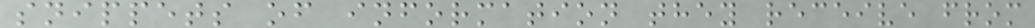snippets of information they receive from
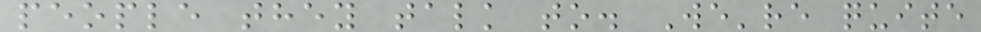people they talk to. We're quite
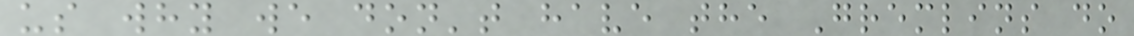us why we don't have the Gremlins do
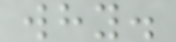why.
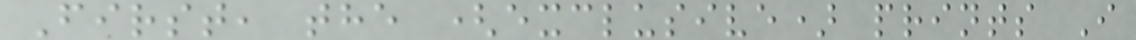First, the (exclusive) prints I
